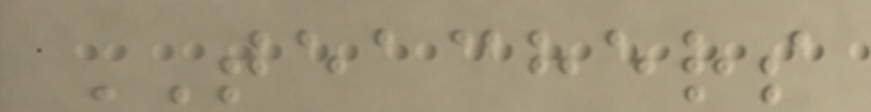TEACHERS
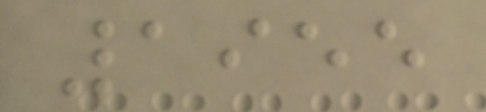1955
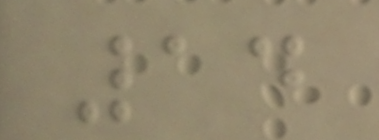14
